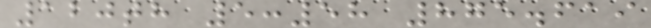120th 5:58 875.619
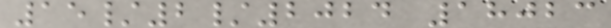15/2/2024 18023
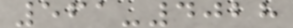561-4028
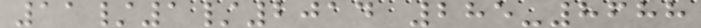11/1/2014 285-8688
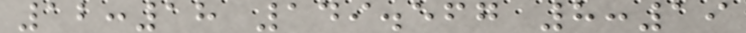12:18 149.567 8:19
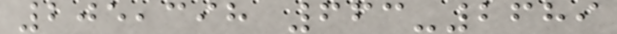205,398 663-2689
